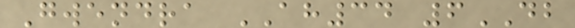Gwendra AH34 6DB
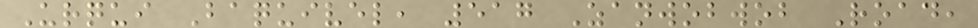Urqui Baquivel, 517 Zanwobwob Road,
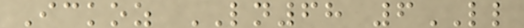Ickoz LN68 6LL
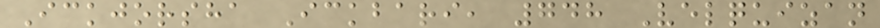Ickjorsha Ickbari, 748 Velquizan
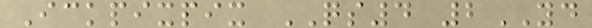Ickpixpix QS4 2YD
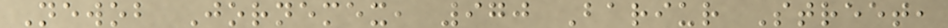Newob Jornemex, 970 Bariur Street,
